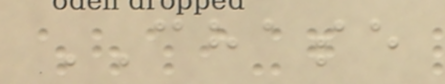CHASE
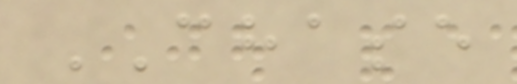CHASE
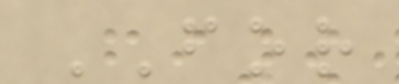FOR
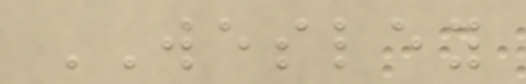WESLEY
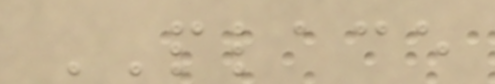PLACE
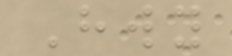Hwy
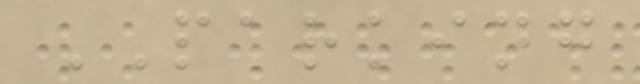PARKING
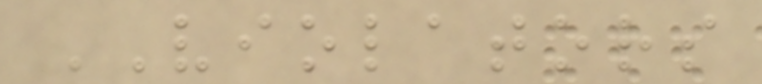VIOLATORS
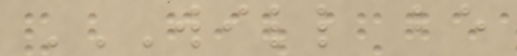WILL BE
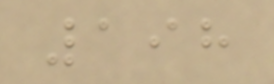198
